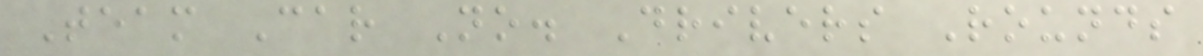Team Car No. Drivers Rounds
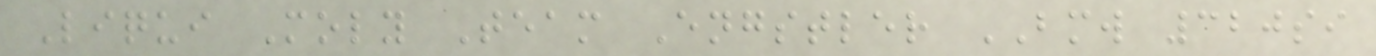Liqui Moly Team Engstler BMW 320si
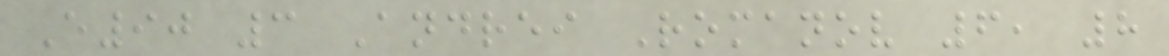E90 3 Andrei Romanov 6, 8
